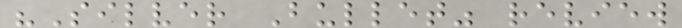"Silver Bullet" review
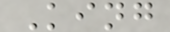King
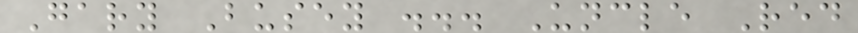Gary Busey ... Uncle Red
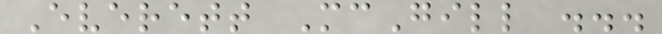Everett McGill ...
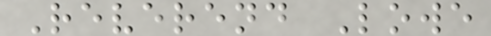Reverend Lowe
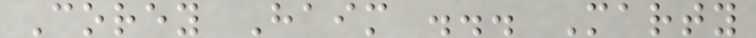Corey Haim ... Marty
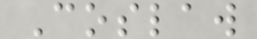Coslaw
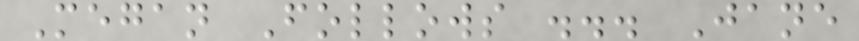Megan Follows ... Jane
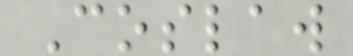Coslaw
